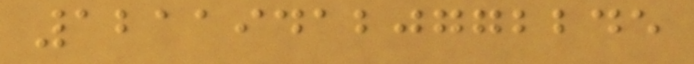121194120772245
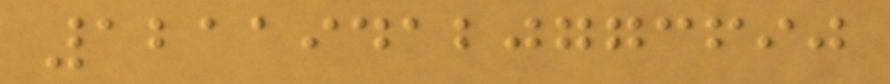121194120773690
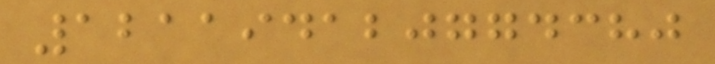121194120774380
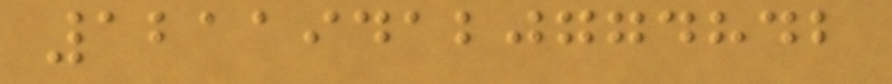121194120774842
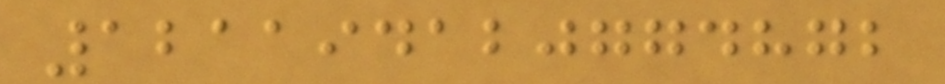121194120774872
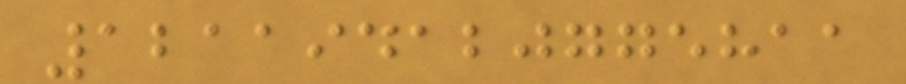121194120775811
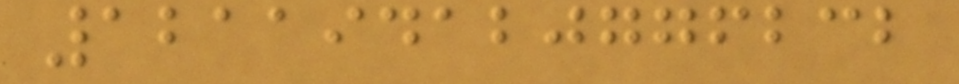121194120776232
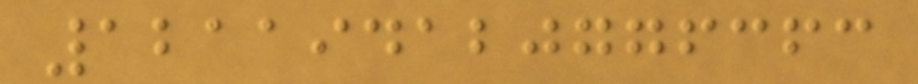121194120776363
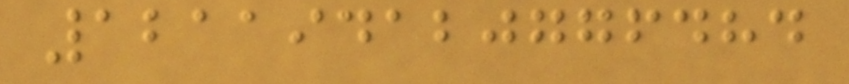121194120776484
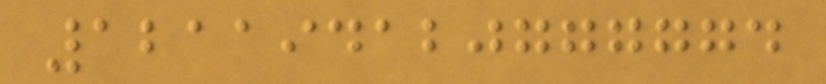121194120777774
